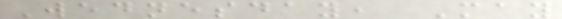Wednesday, May
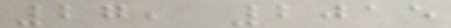27, 2015
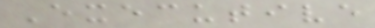Executive
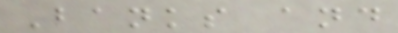Banks and
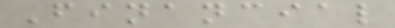Financial
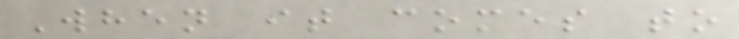When it comes to
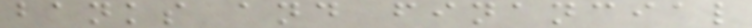banks and financial
